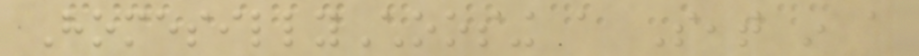HomesillyChoosing a Seat in a
